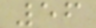56
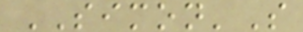SIMON'S
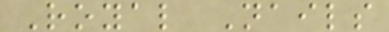Royal Nails
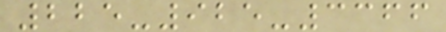225-925-3366
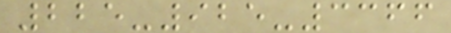225-925-3366
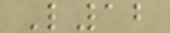L12
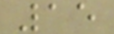15
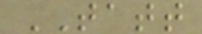TATT
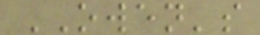OWEN's
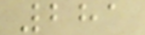281
